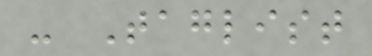- Taglist
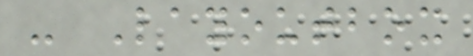- Layoutbox
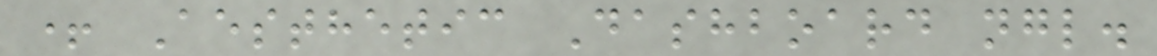+ Aesthetic Dashboard ngl.
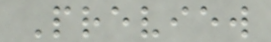Preview
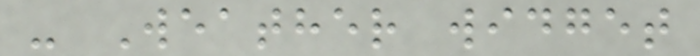- Weather widget
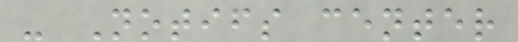- Notifs center
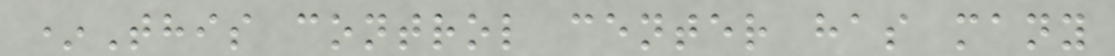*This control center has many
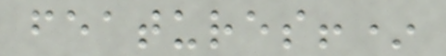features!*
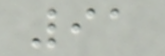91
